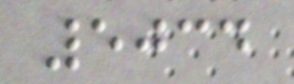5034
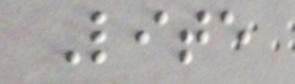Lite
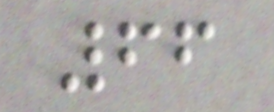66
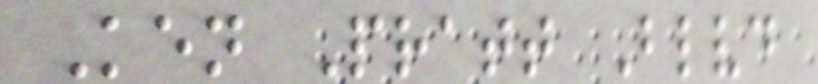Ken Pratt Blvd
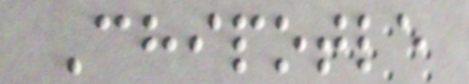Chipotle
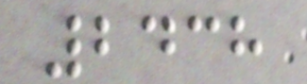2438
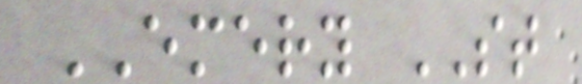EMERY ST
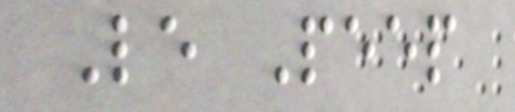Le Peep
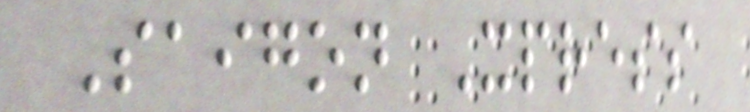Saigon Xpress
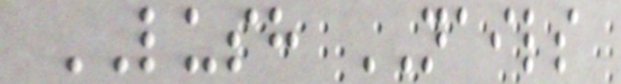LUSH NAILS
